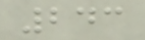243
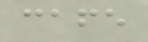cafe
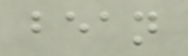bean
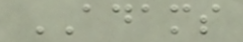ADAMS
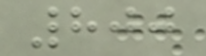800
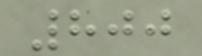800
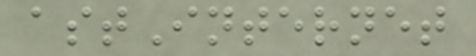astInternet
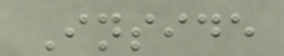Inside
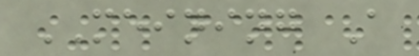MEINING A
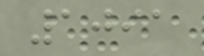1091
